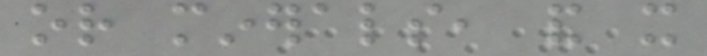or minerals, and it
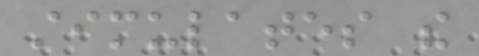stimulates the
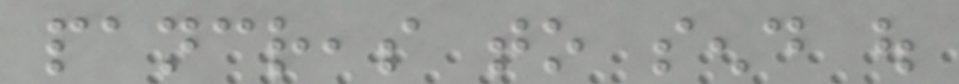pancreas to send out
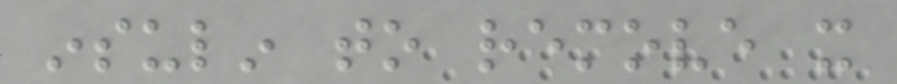insulin to remove it
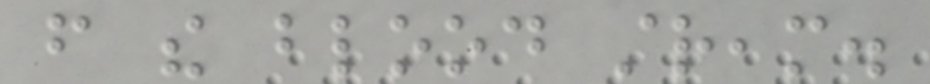from the blood stream.
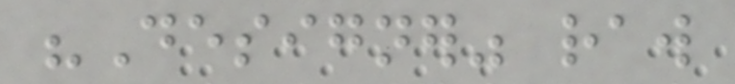"Designer" raw
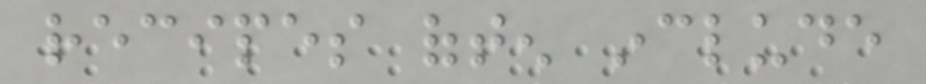recipes often include
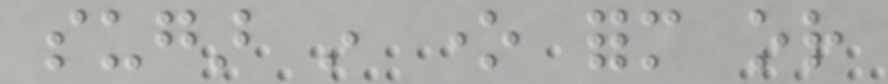sugar in one form or
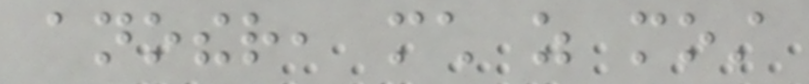another, much as most
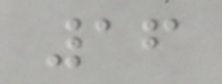16
